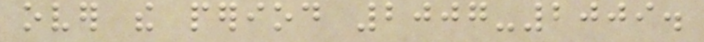over the period 2007-2009.
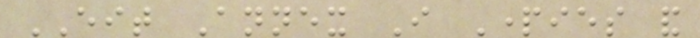EIT Annex I Parties and
